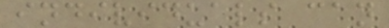individuals can
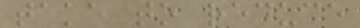take to reduce
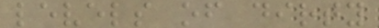levels of dirty
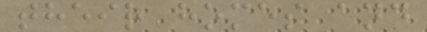their homes and
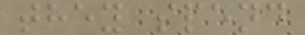they spend
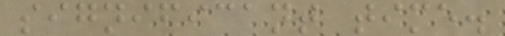significant time.
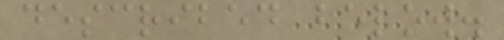described below.
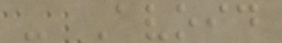- Avoid
